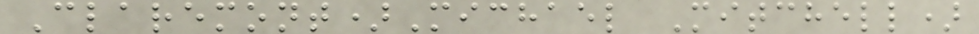Claremont)Michael Mitchell)
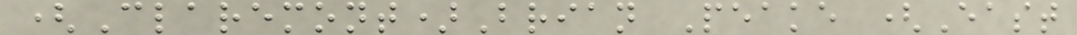(Claremont)Brian Peake (East
